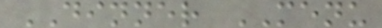DINNER MENU
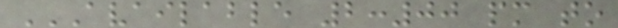AVAILABLE 2:00 PM TO
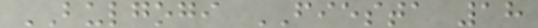BULGOGI FIESTA 18
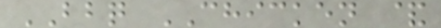BBQ CHICKEN &
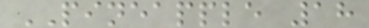PINEAPPLE 18
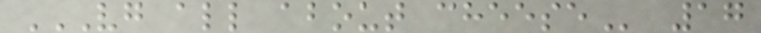VG ALL ABOUT CHEESE 17
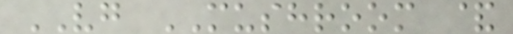VG MUSHROOM &
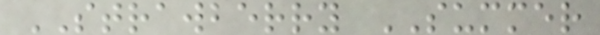STRAWBERRY SUMMER
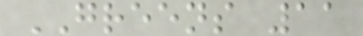GREENS 11
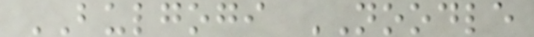BULGOGI NOODLE
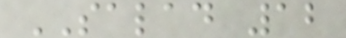SALAD 12
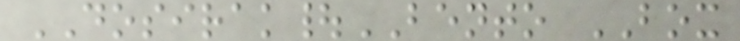DOSIRAK|BENTO BOX
